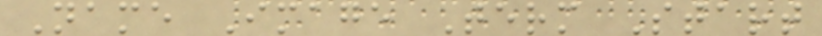Name Image Term Start
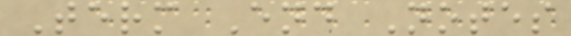Term End Notes
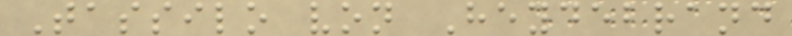Tassilo von Heydebrand
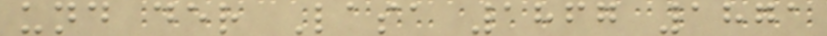und der Lasa 1867 1871
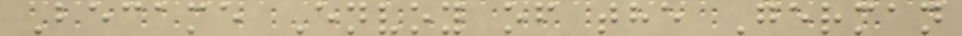Became Envoy of the German
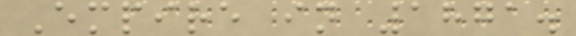Empire in 1871.
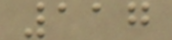117
